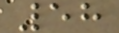58
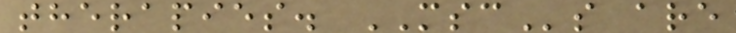therapies. MSCs are
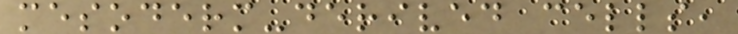mesoderm-derived cells,
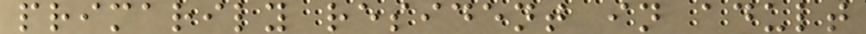primarily resident in adult
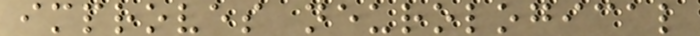improves neurological
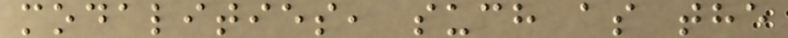modalities, such as the
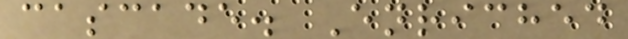cascade. Enriched
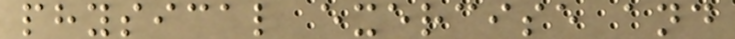physical exercise and
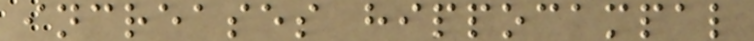increases hippocampal
